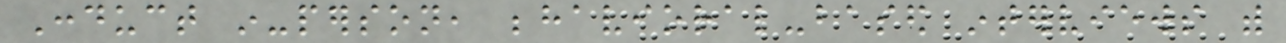Conduct in-person, behavioral-based interviews with
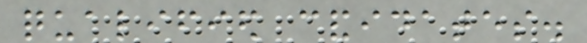qualified candidates.
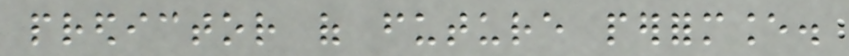predictor of future performance.
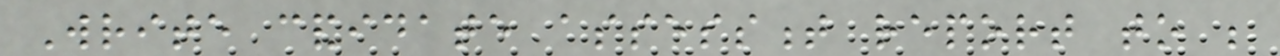Write candidate assessment report to be
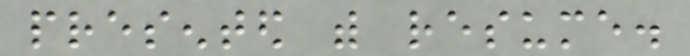presented with resume.
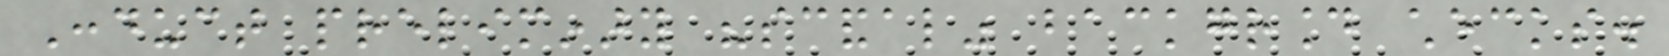Conduct preliminary "scandal" background checks.
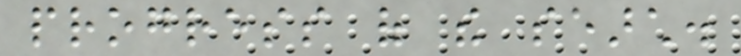progress of the search.
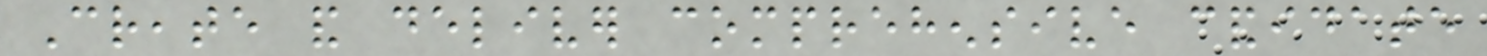Create and deliver comprehensive candidate
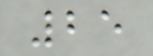25
